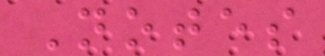Notes
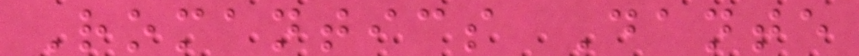Romantics Dante
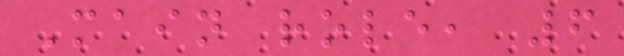Main role, 6
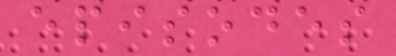episodes
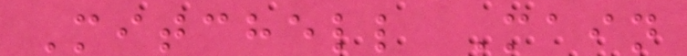Mitchell Main
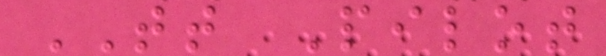TT Pilot
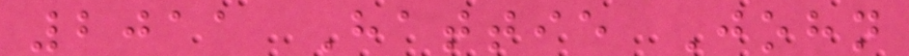2011 Hattie John
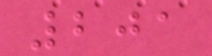201
